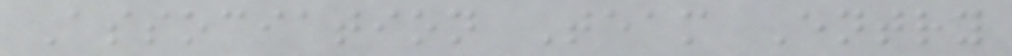Association Team Entry
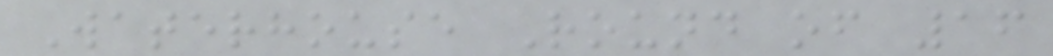Waterhouse Round of 16
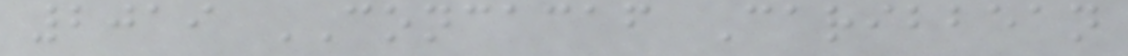2019 CONCACAF Caribbean
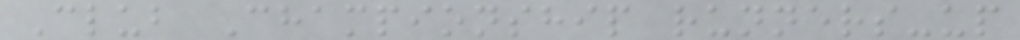Club Championship runners-up
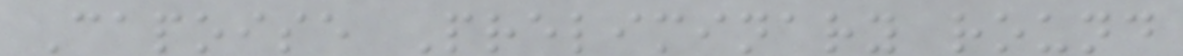Capoise Preliminary round
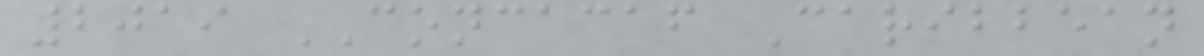2019 CONCACAF Caribbean
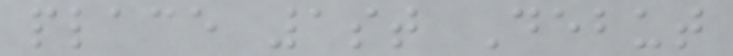place 1st Debut
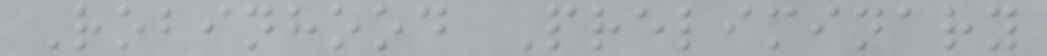Robinhood Preliminary
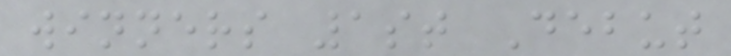winners 1st Debut
